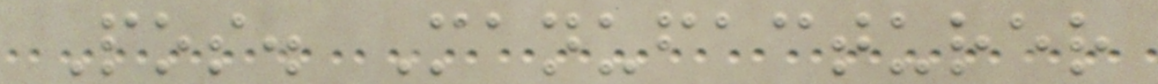Pos. Manufacturer
